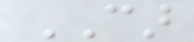CAR
